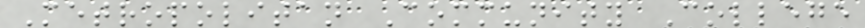Metropolitan Community College
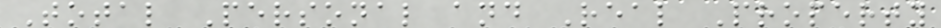Total Personal and Real Property
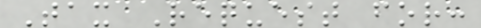Tax Request for:
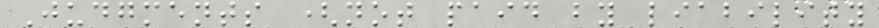Judgments (not paid by liability
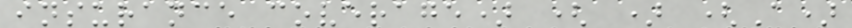insurance coverage) ( ) (A)
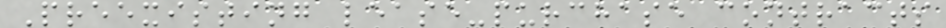Preexisting lease-purchase contracts
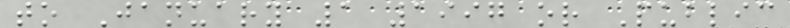to January 1 1997 or Public
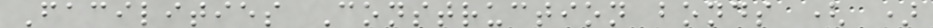Facilities Construction bonds ( )
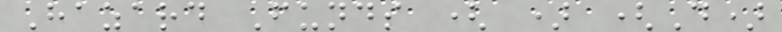Hazard Funds ( ) (D)
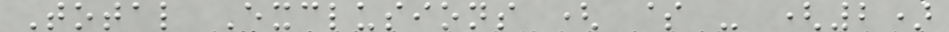Total Exclusions ( $ - (2)
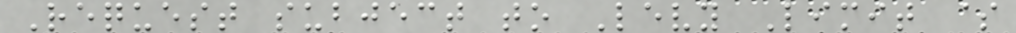Request subject to Levy Limit $
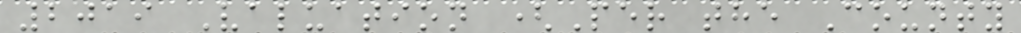2019 Valuation (Per the County
